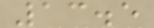13.5
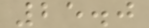25.0
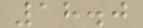18.0
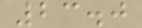23.0
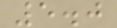5.0
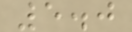5.0
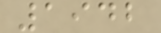1942
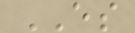ES
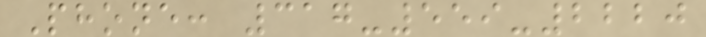Phone: 317-559-2220
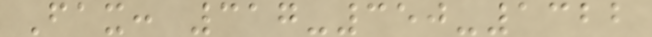Fax: 317-350-1322
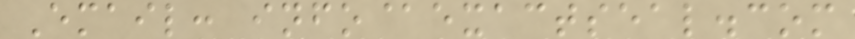Email: info@exactseal.com
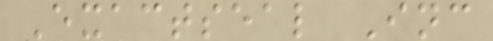Exactseal Inc
